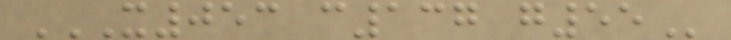X053 C137 G55
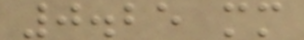0.25 mm
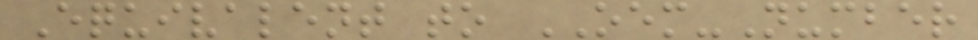Equivalent to OEM-Number
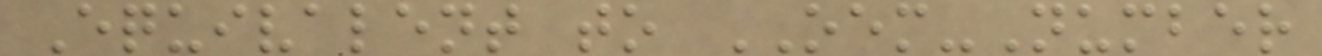Equivalent to OEM-Number
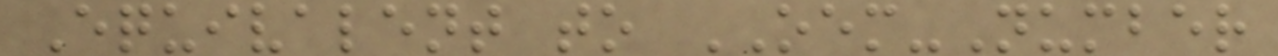Equivalent to OEM-Number
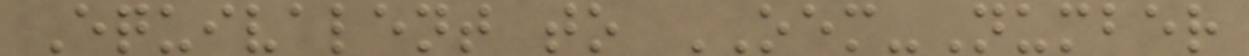Equivalent to OEM-Number
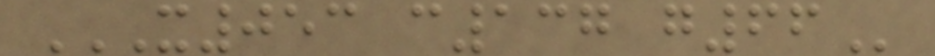X053 C137 G66
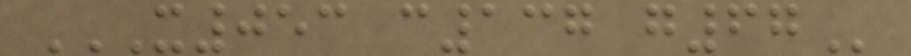X053 C137 G67
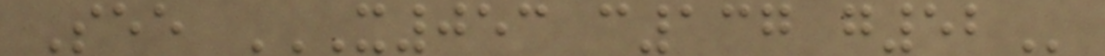See X053 C137 G52
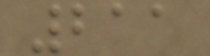211
